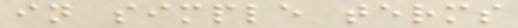in simple terms
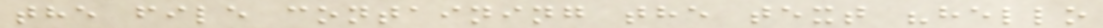the file containing the text "hello
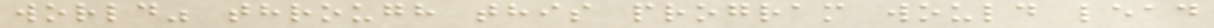world" through this program would lead
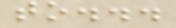to...
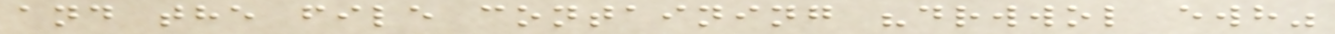and the file containing "drwwol ewh"
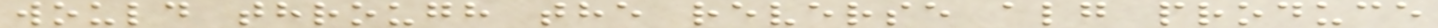would through the reverse alg produce
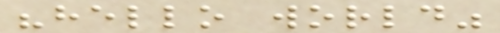"hello world"
